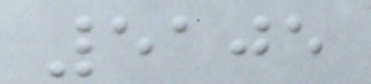5105
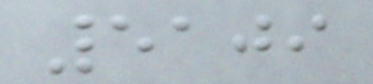5109
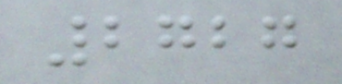2727
